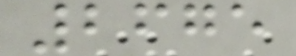2675
